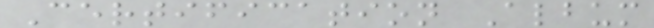Certification Album
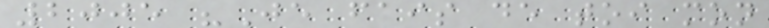2005 "Je fais de toi mon
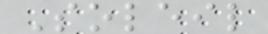Soleil
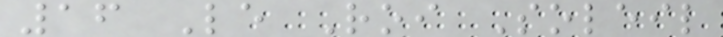16 Le Roi Soleil
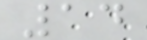14
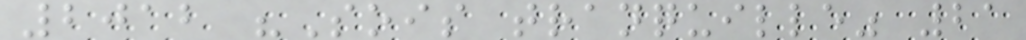2012 "Sois tranquille" 21
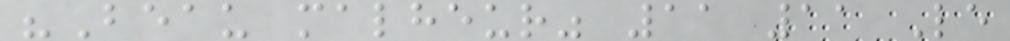"Beau malheur" 11 11 Le
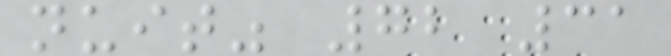nuit" 72 31
